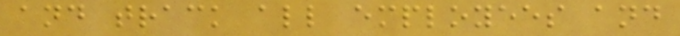and track all employees and
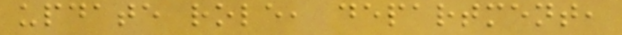update role, department,
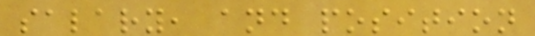salary, and position
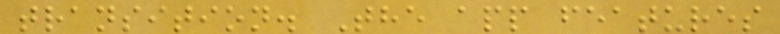transition. The app features
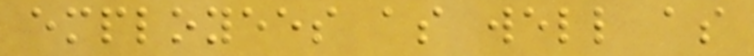employees as well as
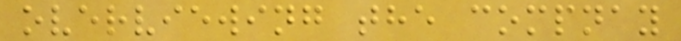overviewing the compnay
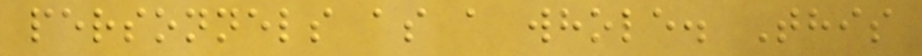personnels as a whole. This
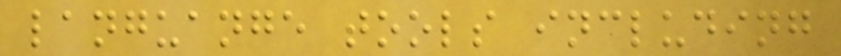languange tools including
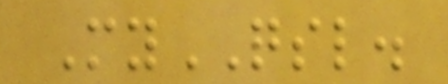MyQSL.
